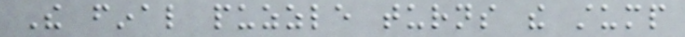The final puzzle turns the stump
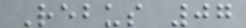Rebus 07
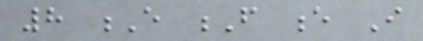8 E F e I
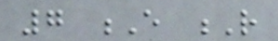7 E R
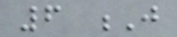6 J
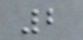2
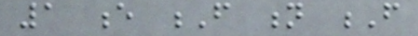1 e F n F
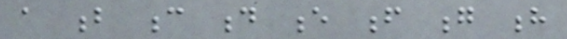a b c d e f g h
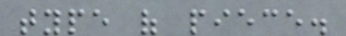type of piece.
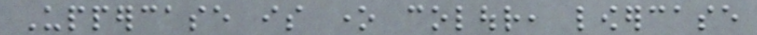Uppercase is one colour, lowercase
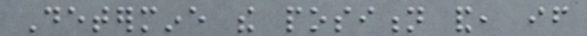Determine the position and, if
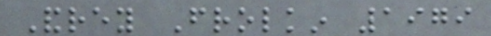Andrey Frolkin 1979
